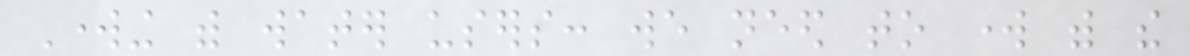Working with water users: we need to work with the
